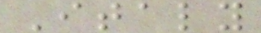Italy
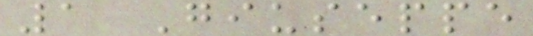1 Giuseppe
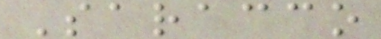Saracco
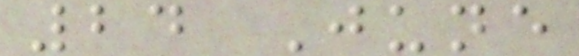24 June
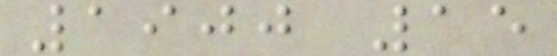1900 15
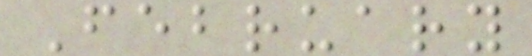February
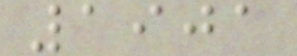1901
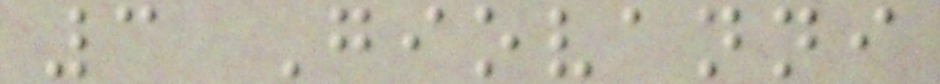3 Giovanni
